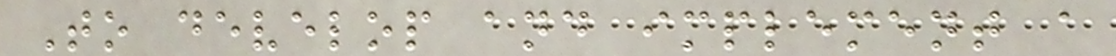To develop and implement a
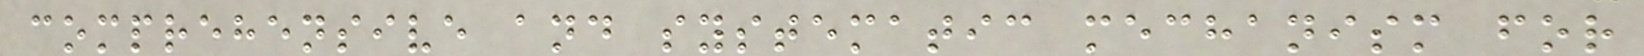comprehensive and systematic mechanism for
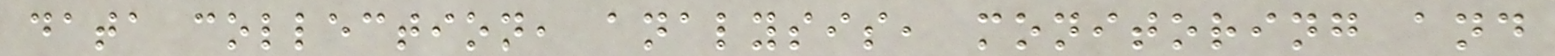data collection, analysis, monitoring and
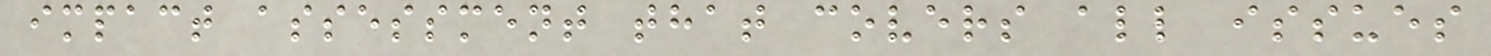impact assessment that covers all issues
